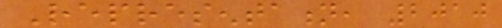Representation, 2010
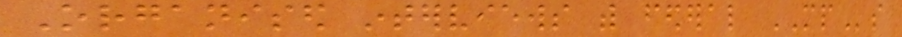Organised interviews with federal MPs
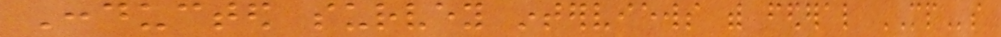Conducted survey interviews with federal MPs
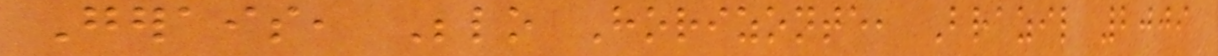Gerais, Belo Horizonte, Brazil 2009
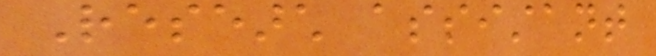Research assistant
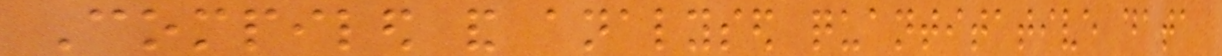Compiled and analysed quantitative data
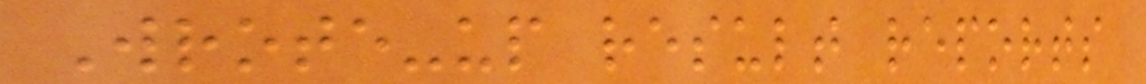Wrote-up result reports
